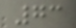73
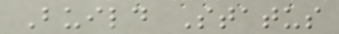Build Status
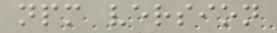npm version
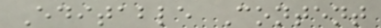Editable Content
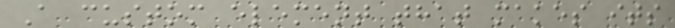A custom element that makes its
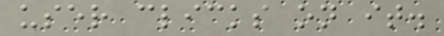user clicks on it.
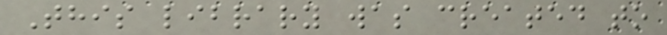This library was created to
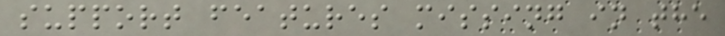support features missing in the
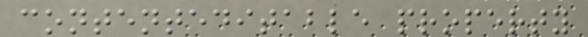contenteditable property
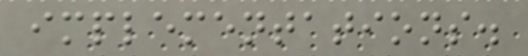implementations.
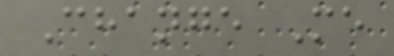Change Me
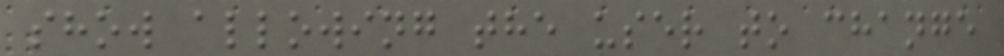show allowing the user to change
